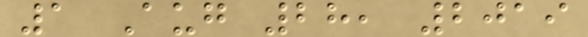1 Aug 28, 2019
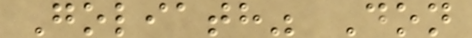Goliath" Don
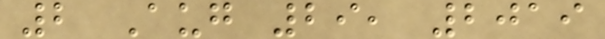2 Aug 29, 2019
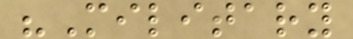"Military
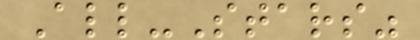All-Stars"
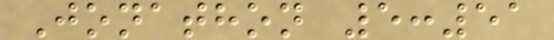Jonathon 5:51
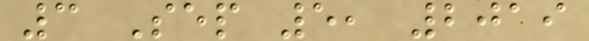3 Sep 5, 2019
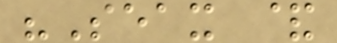"Seax &
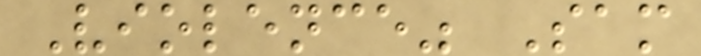Violence" Sam
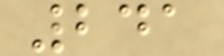241
